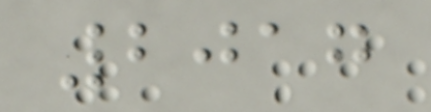2017
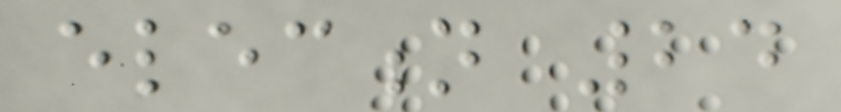election 24
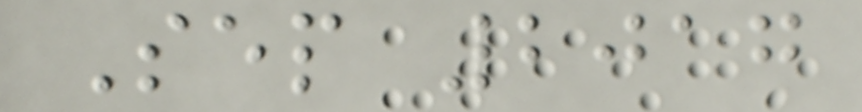Sep 2017
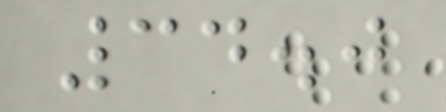34.0
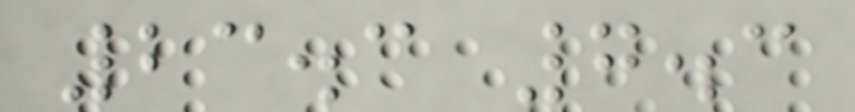23.3 7.3
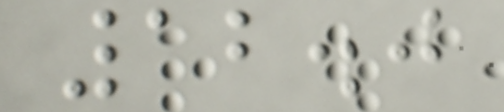12.0
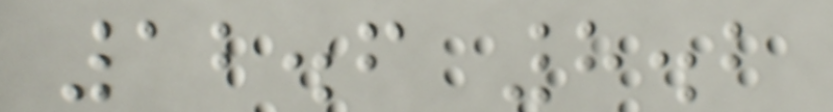12.6 8.2
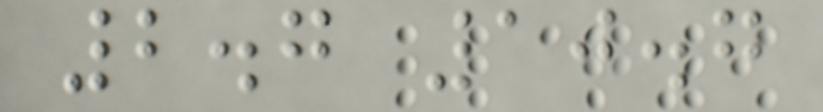2.7 10.7
